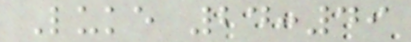Luke 24:49
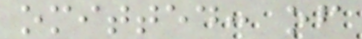omitted: of
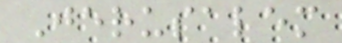Jerusalem
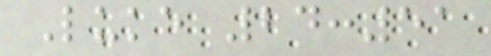Luke 24:51
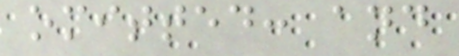omitted: and
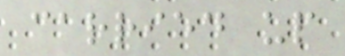carried up
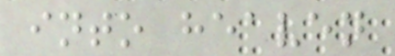into heaven
